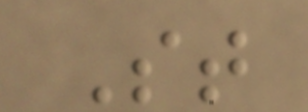St
